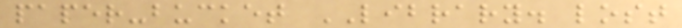paper-bucket LIBRARY. lost
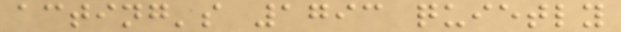acting's 1793 quietly
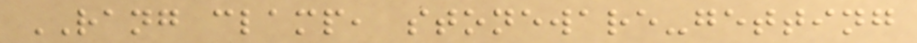RANG clamp, stoneware-getting
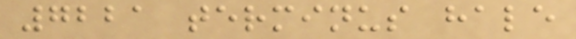7221 terminus hale
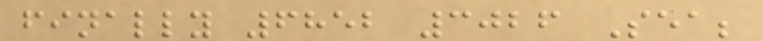finally 6852 3026 Sea;
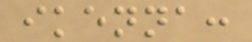ikenna:
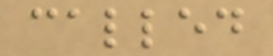called
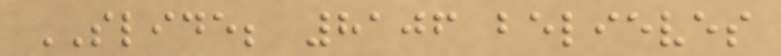SLIDE; 8106 believes
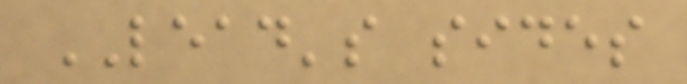LEAD's sides
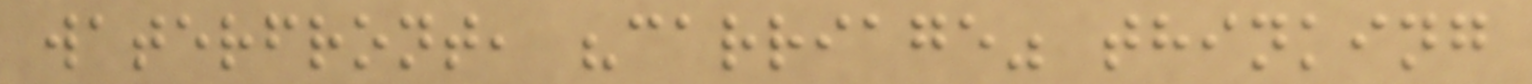waterfront, "carriage" thinking
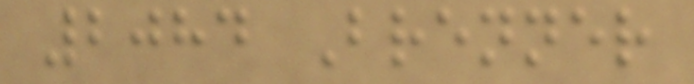2084 Brenner
